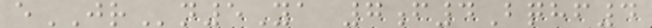eJRn5Ya 7f4Bqhf4
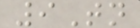9Tn
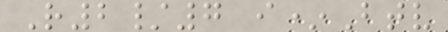R2/7 i*Btv
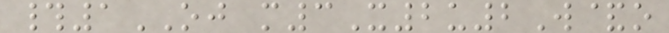#1OJ m3X2u2W&o
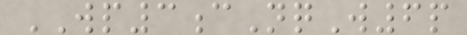WP3cNqW6p
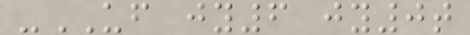-UF jy6 jy0t
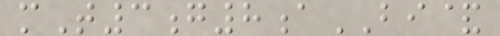mT3g8aBI&
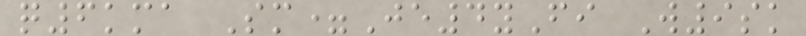q6kma Sm=Je4yFi W9sk
